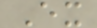Ex
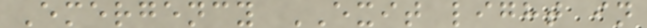Emergency EXIT light in
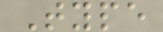Type
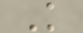K
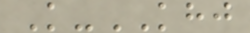K-KHJ
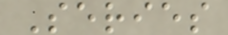Series
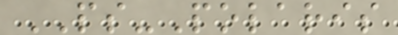PS-Polaris
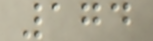174
